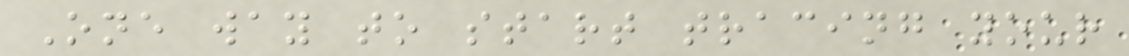One way to start tracing your
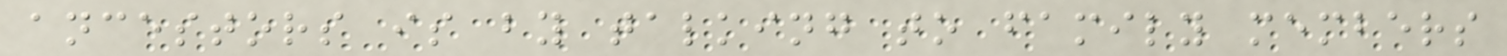ancestors is by talking to family members
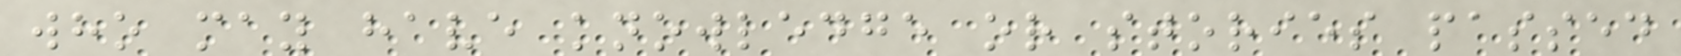who may have knowledge or stories passed
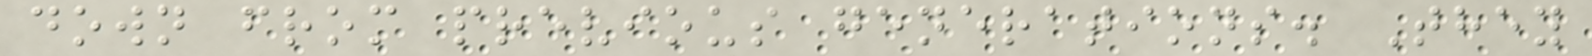down from previous generations. They
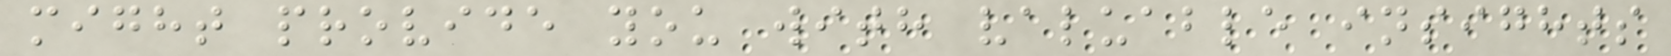might provide you with valuable insights
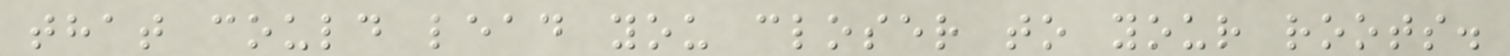that could lead you closer to your roots.
